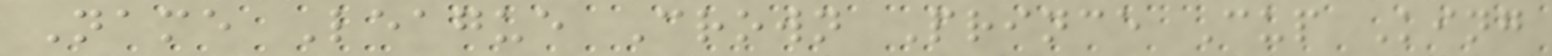Name League Crown Prince Cup King
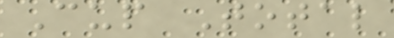Cup Total
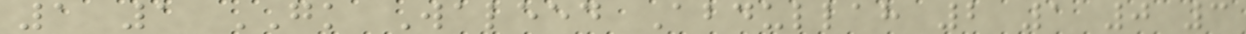1 1 GK Waleed Abdullah 2 1 0 3
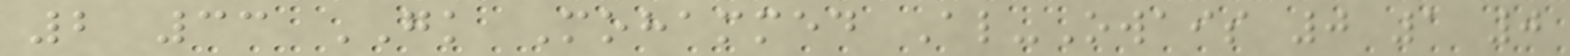2 33 GK Mohammed Al-Owais 0 1 0
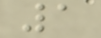1
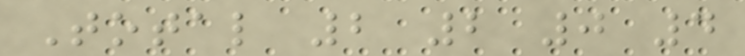Total 2 2 0 4
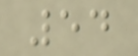54
